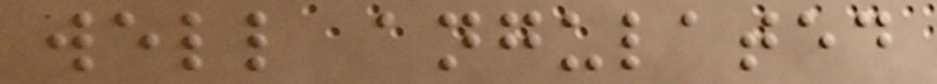well angulated
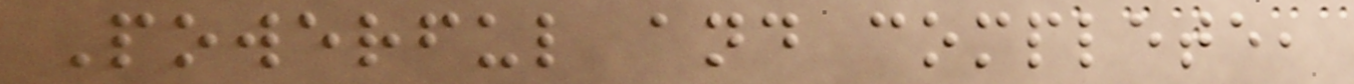Powerful and complete,
